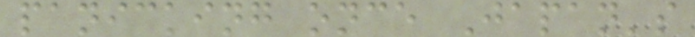panicking once Japan's
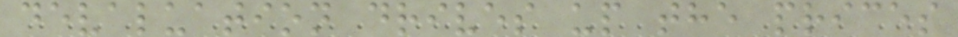devaluation drives up the prices
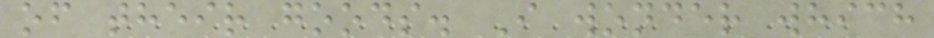of their goods. I wonder which
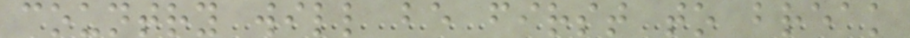country will be first to break
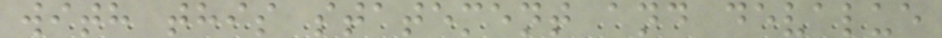with this statement and devalue
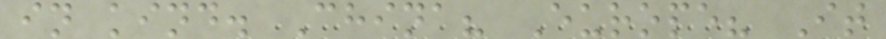in kind. China? Europe? It
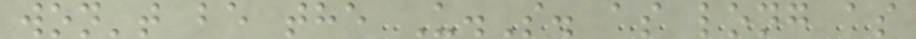won't be the U.S. as long as
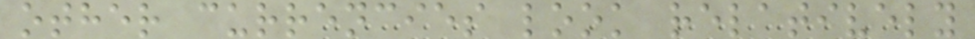other currencies look relatively
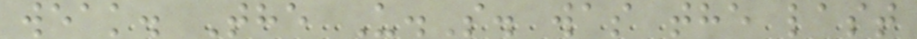weak. The U.S. was the last
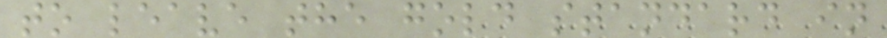to leave the gold standard in
